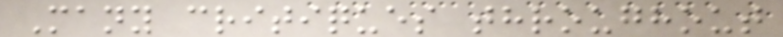Many critiques throughout
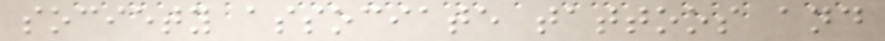society associate tattoos and
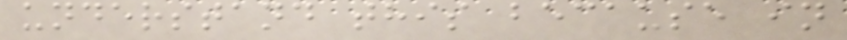understand this because in
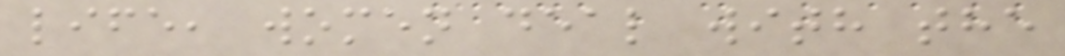life, women deal with the
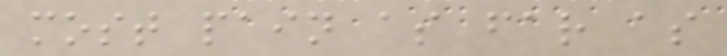most pain as far as
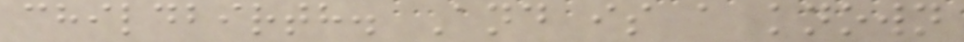childbirth. And is a known
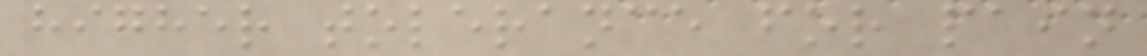higher tolerance for pain
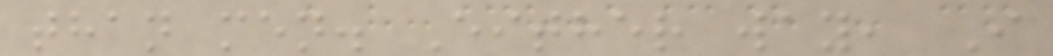than men. Either way, I
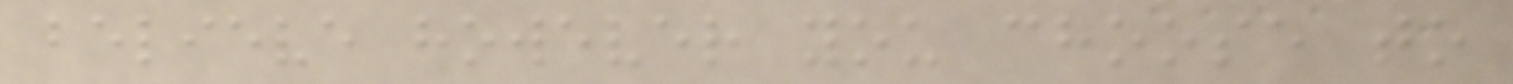believe however you choose to
